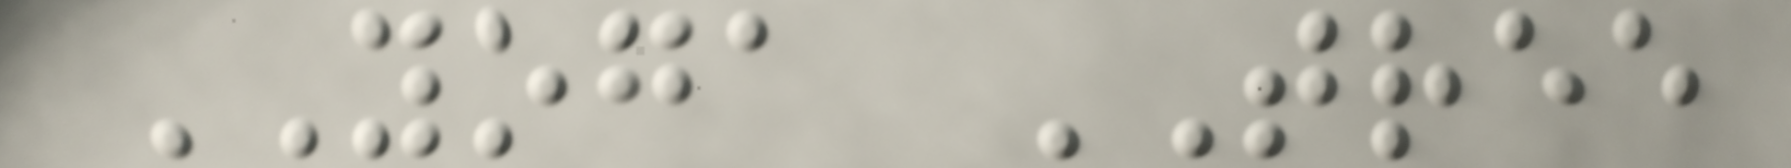YOGA TREE
